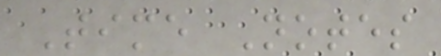Time Notes
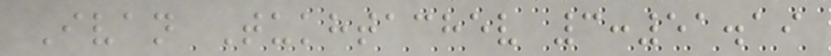Ivan Tukhtachev 3:51.19
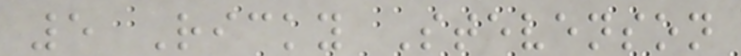5 Ricky Stevenson
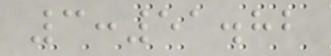3:51.82
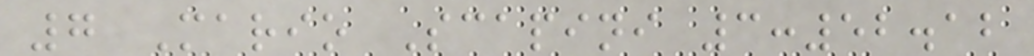7 Mario Scapini 3:52.12
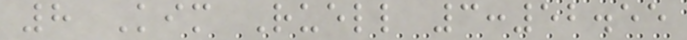8 Kim Ruell 3:52.55
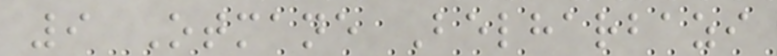9 Otmane Belharbazi
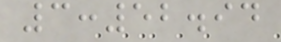3:52.94
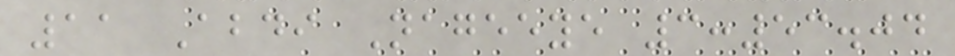11 Abdi Nageeye 3:53.04
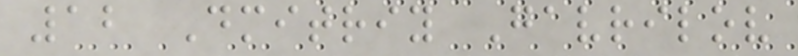12 Dmitriy Gavrilov
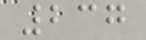237
